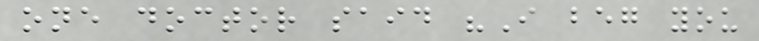one doctor said "I beg you
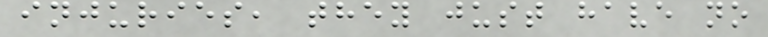injuries, they just have no
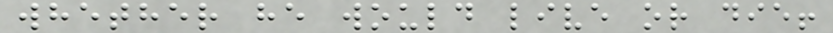whether he would live or die!
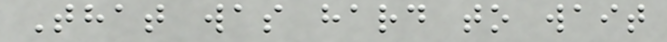That was hard to wait
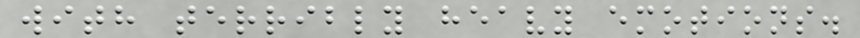with terribly heavy emotions.
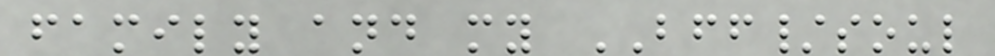family and my BFF/soul
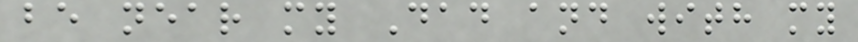be near my Dad and with my
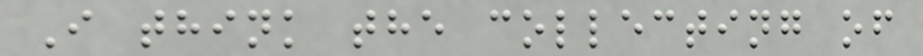I think the collecting of
